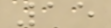15
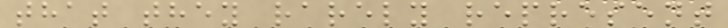that they rarely represent
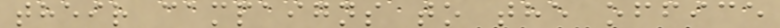their campaigns to the office
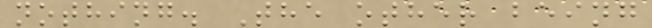nothing. The other being
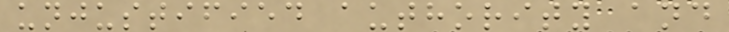unjustified authority and
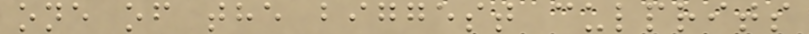one of the biggest culprits
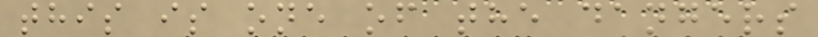this is one of the dangers
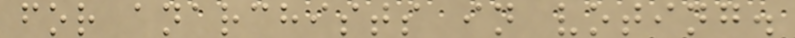for anarchists in voting.
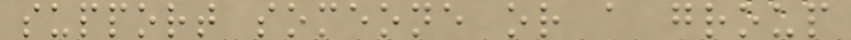support someone or a group
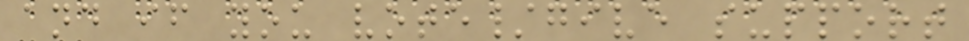and if you vote/give support
